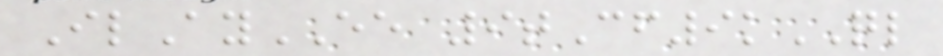IlAyEE 9tCf9kQL
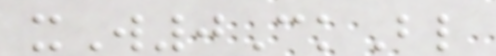xW0CkBl
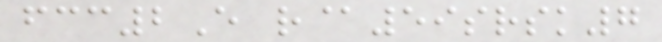fcc2E r@59srsk7
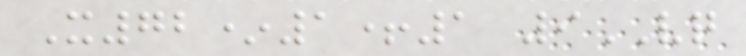X72*1+1 9VQ
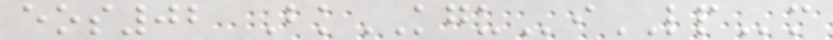eos02 BkKGUiLPm
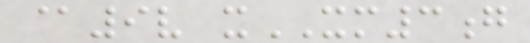@9v xXM3g
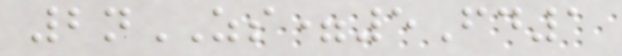2nZS=5Fd1
